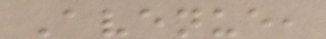Avenue,
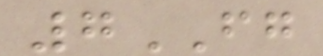7FG
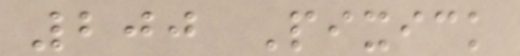200 Pixick
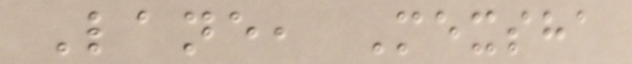Lane, Mexsha
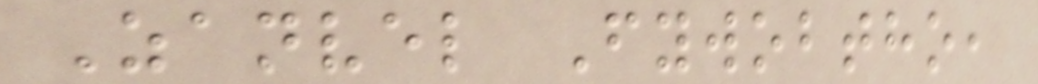Zanvel Fywobtho,
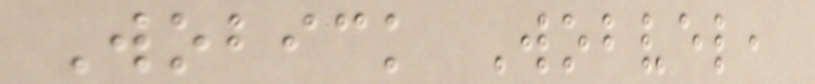Wobick Wobvel,
